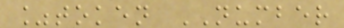%token NUMBER
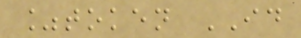%token ID
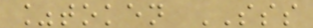%token SSS
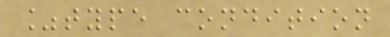%type condition
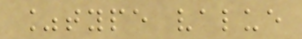%type value
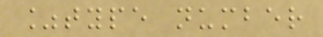%type number
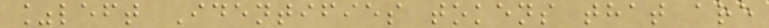%left Identifies tokens that are
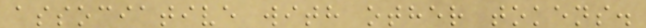associative with other tokens.
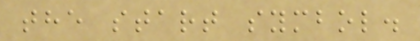the start symbol.
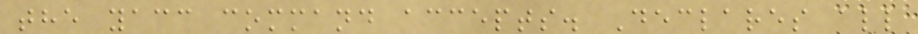the yacc command accepts. Declares all
